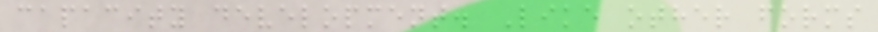capacity development. Like other forms
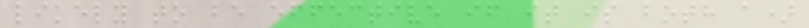likely to be effective if it is both a)
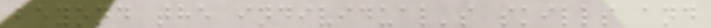beyond the individual's skills and
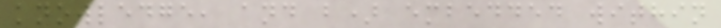knowledge, and b) embedded within
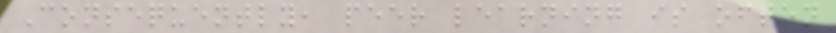Consequently, peer learning is often
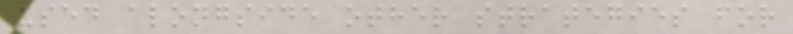used alongside other strategies for
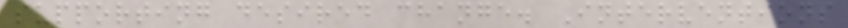supporting desired change. Interventions
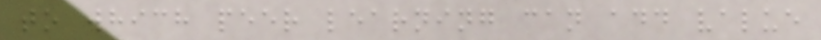to which peer learning can add value
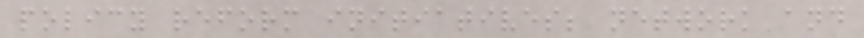policy reform initiatives; network and
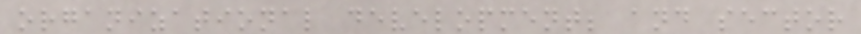organizational development; and sector
